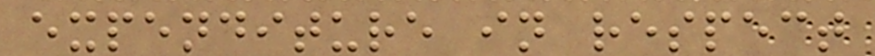expenditure in respect
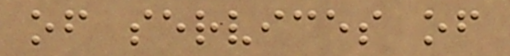of services of
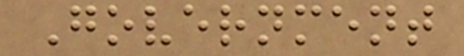Government
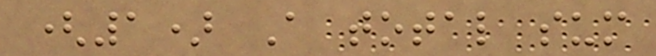(1) A total sum
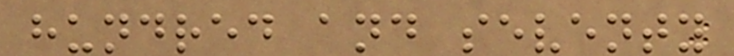hundred and seventy
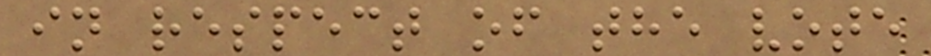in respect of the vote
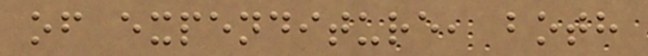of expenditure, both
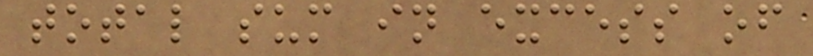total sum in excess of
